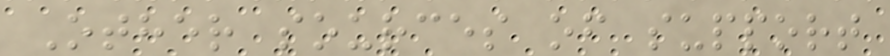Other sources of support
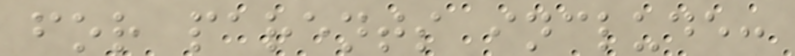for parents include:
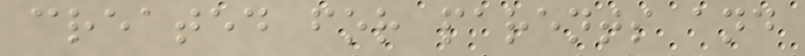created for parents and
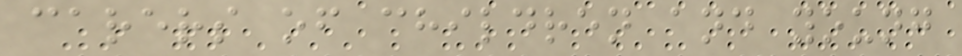carers of children and young
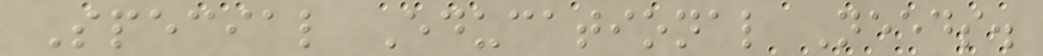Special Educational Needs.
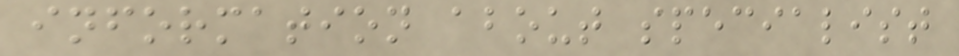information about specialist
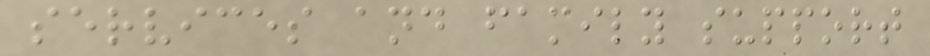services and family support
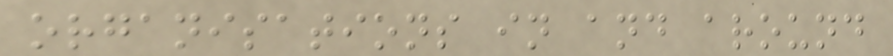organisations in and around
